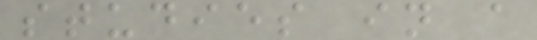studies in a
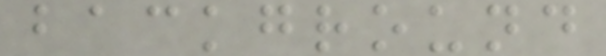background
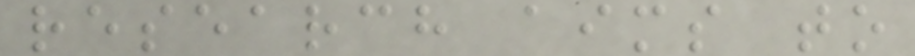research aims to
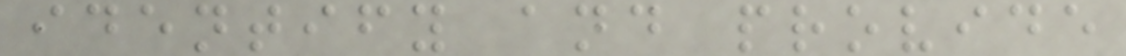identify and provide
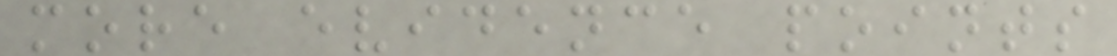more evidence points
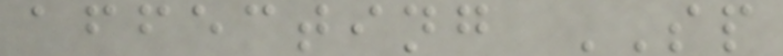affecting SP
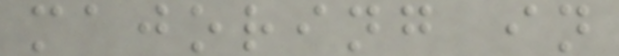majoring in
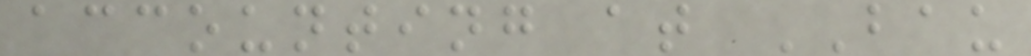accounting at BAU
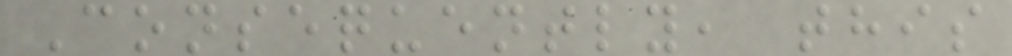Consequently, this
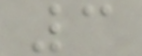3
